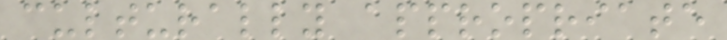culturally appropriate
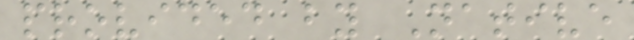provided by Native
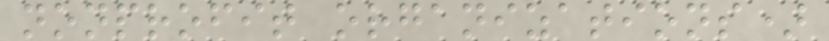nonprofit organizations)
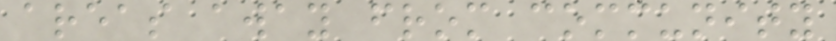areas away from community
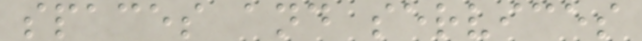spaces and services
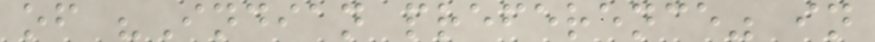of "Indian preference" in
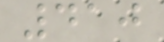410
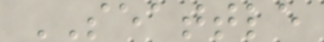SEATTLE
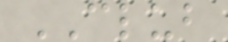CLUB
